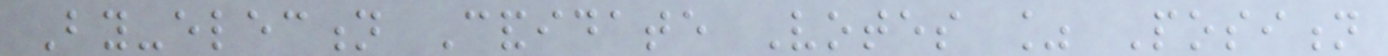By-election Candidate Votes % Position
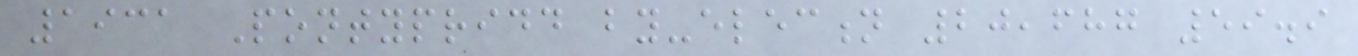1931 Pontypridd by-election 20,687 59.9
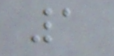1
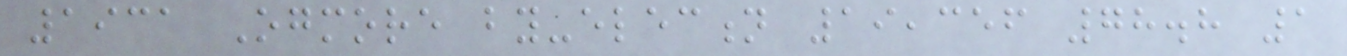1931 Ogmore by-election 19,356 78.8 1
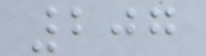207
